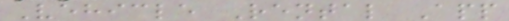Vehicle Rental App
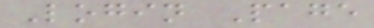Login Page
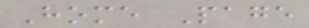Home Page
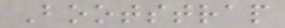Bootstrap
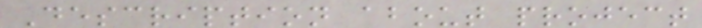Description about project
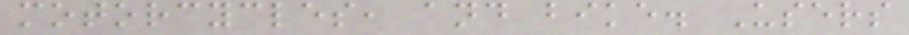motorcycles, and bike. Users
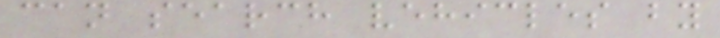can search vehicles by
